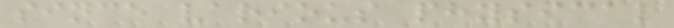since various physical
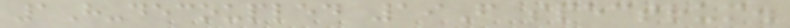1H-decoupled 19F spectrum.
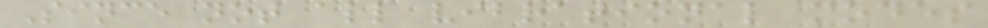Since not all vibrational modes
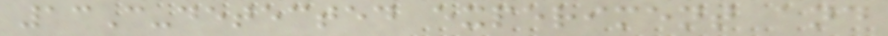13C-detected experiment and
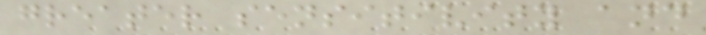greater sensitivity and
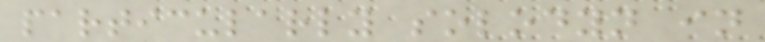particularly solodyn in
